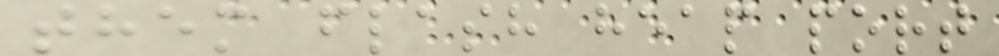them flash heap port
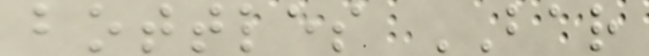bottles BAR
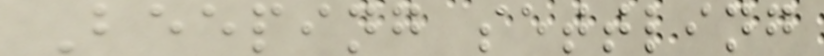Beeping settling
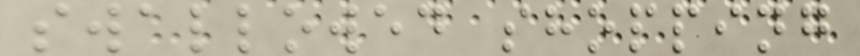swallowed shopping
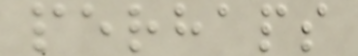perhaps
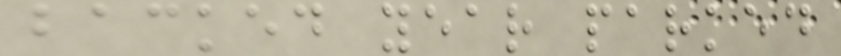backed year parked
